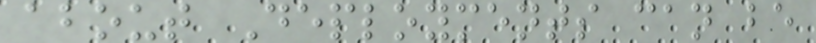about Deployments can be
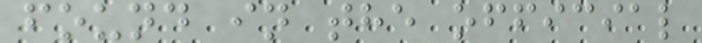found in the official
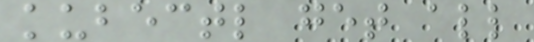kubectl get all
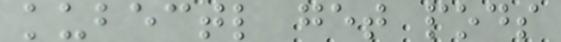kubectl get pods
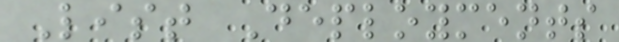List Deployments
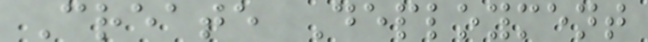Create Deployment
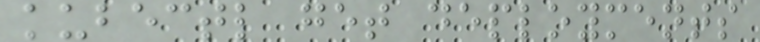kubectl get deployments
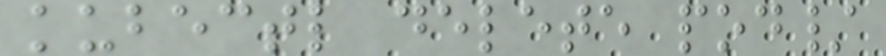kubectl delete pod/
